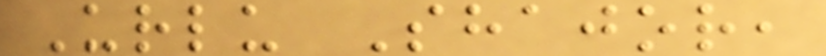Urlu Shajor,
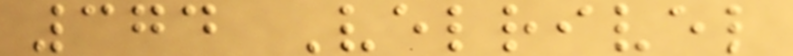374 Velrivel
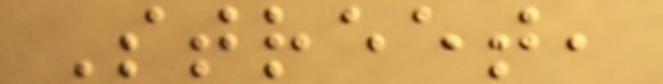Street,
